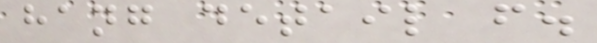hang detail from.
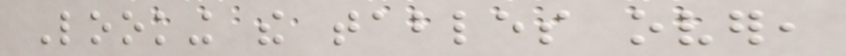Looking the tables over,
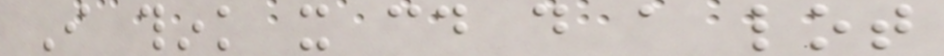I think it could do a lot
